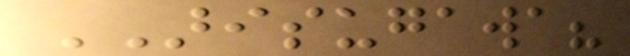ARISUGAWA?
